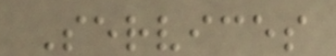Services
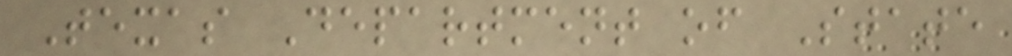Texas Department of State
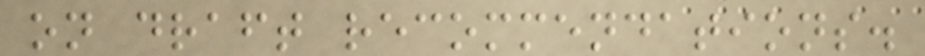on draft recommendations.
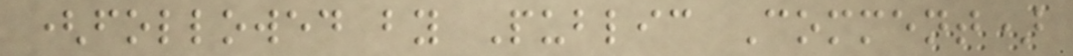(followed by Public Comment)
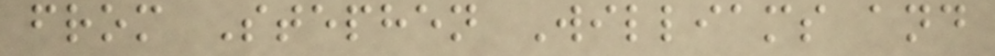from Stephen Williams and
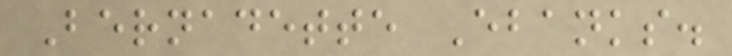Bernadette Ebanks.
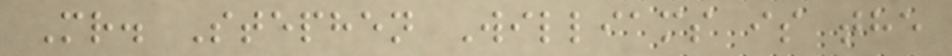Mr. Stephen Williams is the
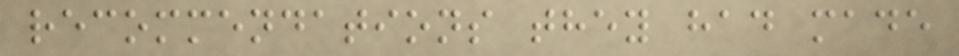recommendations they had made
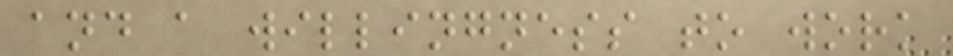and a willingness to work
